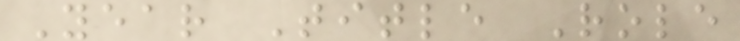Year Title Role
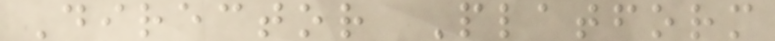Director Platform
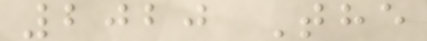2020 The
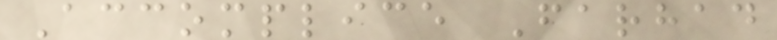Accomplice Farhad
